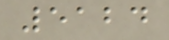5124
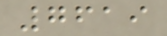7619
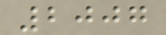2007
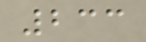233
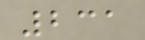231
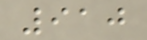910
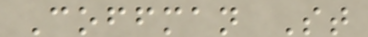Coffman St
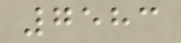7583
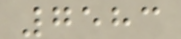7583
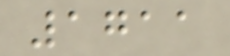1711
